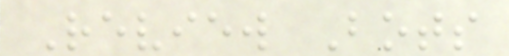Review Bots
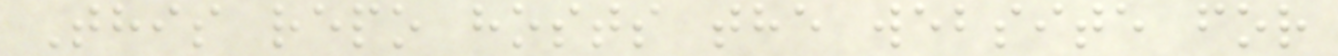This repo hosts the website for
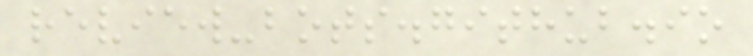review-bots.github.io
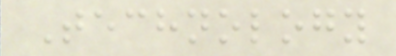Technology
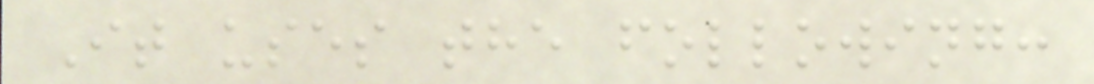It uses the following:
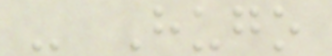- Hugo
